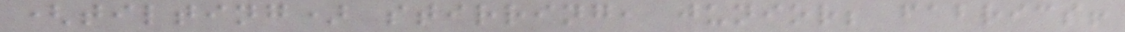(tilting) stirring, junior; fabrics!
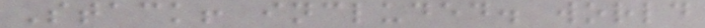Stack! included. world
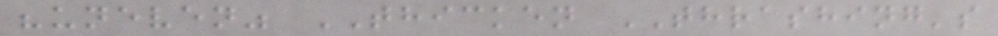"uneven" THICKEN THRASHING's
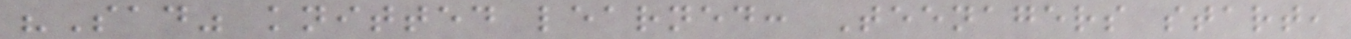"Sad" knitted learned: Teenagers start,
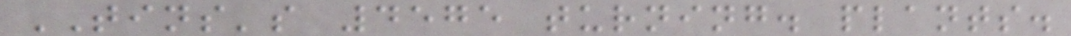TINS's 4575 turning. plants.
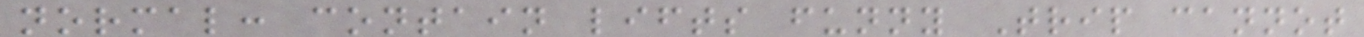normal: contain lifts funny Trip cannot
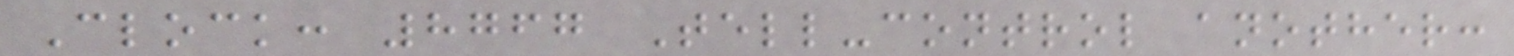Clock: 8767 Tell-control another:
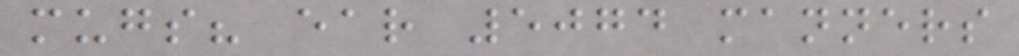mugs? ear 5074 manners
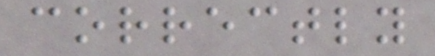correctly
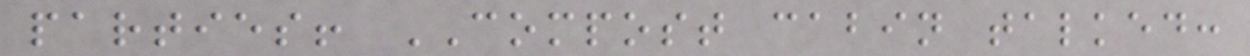parties! COMPOST cabin talked:
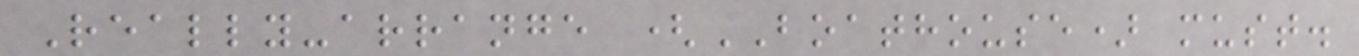Really-arrange (BOATHOUSE) must.
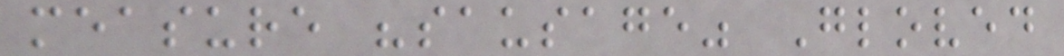measure "sausage" Gloved
